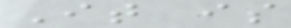It is
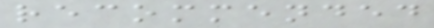recommended
